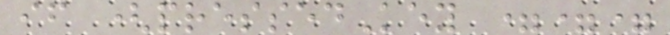if (pressedKey ===
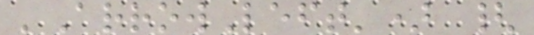'ArrowLeft') {
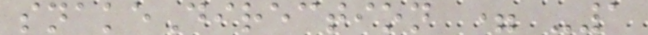snakeDirection = -1
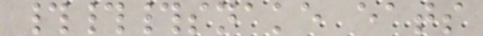###snake eats
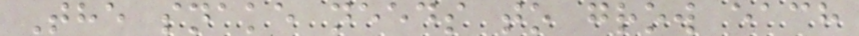The snake needs to grow each
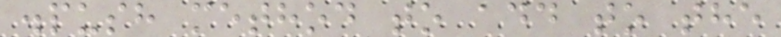.push method to add to the
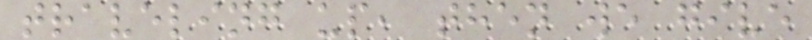traveling up, then we give
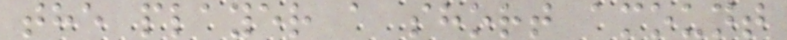the player a short amount
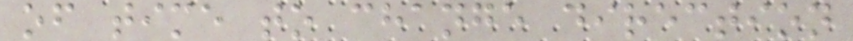of time to change direction
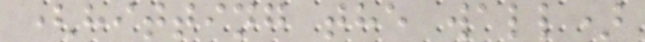(hitting the wall)
